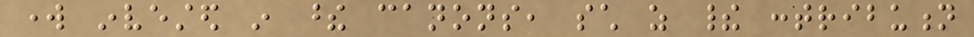work invested in these canons, such as their contribution
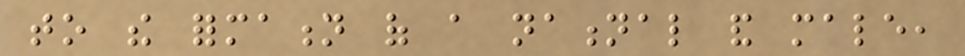to the formation of a national and male,
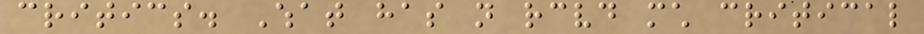critics. What has not received much critical
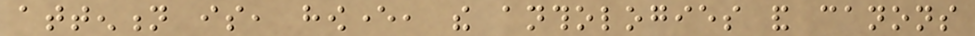attention is, however, the anthologies and canons
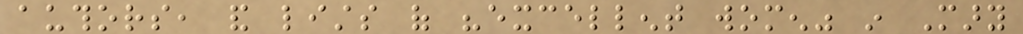authors, and lists of "excellent women" in Mary
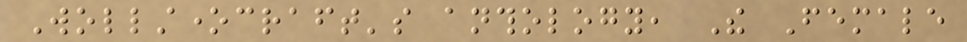Wollstonecraft's anthology, The Female
